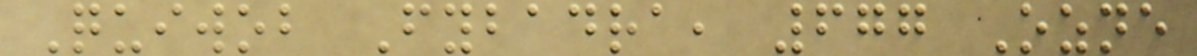Quiwob Fybadra, 677 Ozne
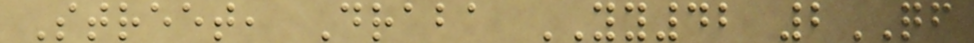Street, Draba YY42 2QF
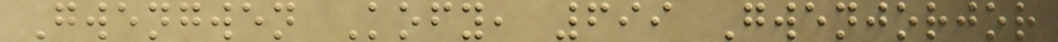Gwengwen Kofy, 699 Gwenjorjor
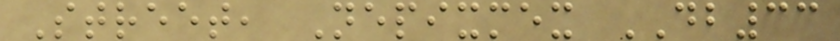Street, Nepixmex DB33
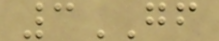3GF
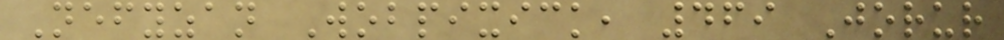Nefyzan Wobpixick, 469 Jorur
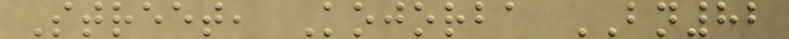Street, Kojorba BN82
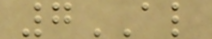7AL
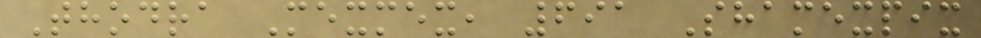Thodra Mexmex, 691 Shamexpix
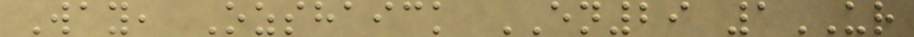Way, Ozshaick EN29 1UR
